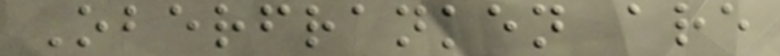Oberfranken are
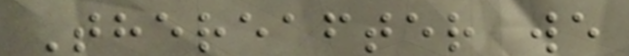Thereafter we
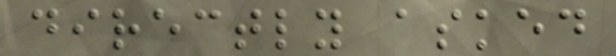directly asked
